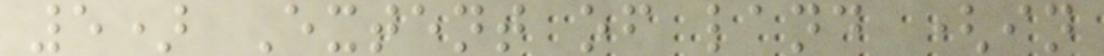5) Extent of land (in
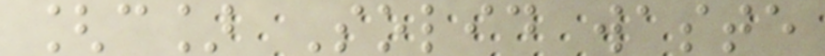[c] Solid waste
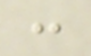:
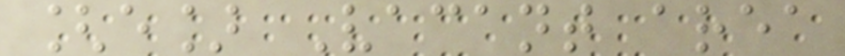[e] Vacant area
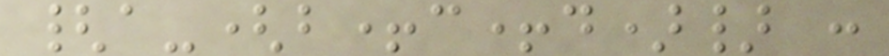{a-(b+c+d)} :
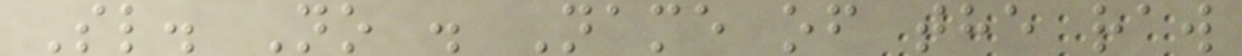Sl. No . Name of the raw
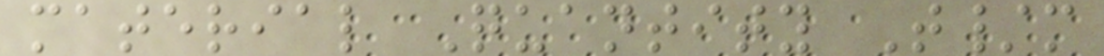material Quantity T/m
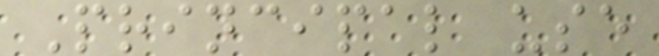Principal use
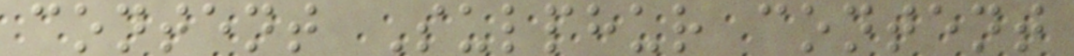content Sulphur content
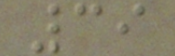39
